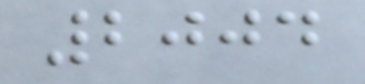2004
